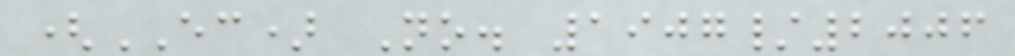(EC) No. 1907/2006
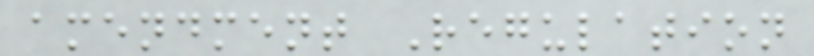amendment Regulation
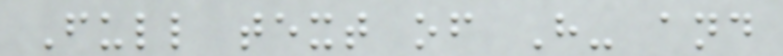Full text of H- and
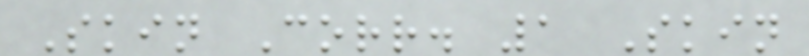Skin Corr. 1 Skin
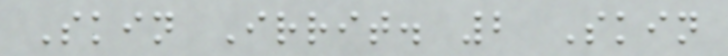Skin Irrit. 2 Skin
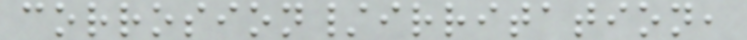corrosion/irritation,
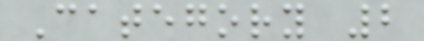Category 2
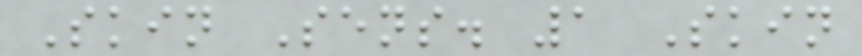Skin Sens. 1 Skin
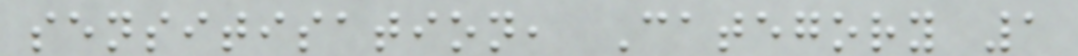sensitisation, Category 1
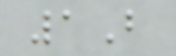1B
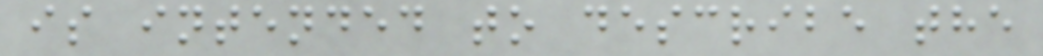is intended to describe the
